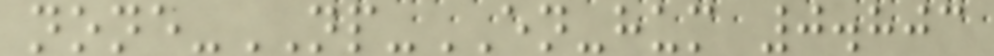none-NP-EN-hum 0.803
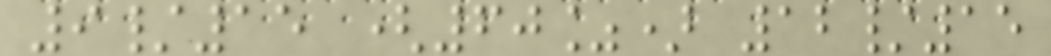9/15 (60%) 12/15
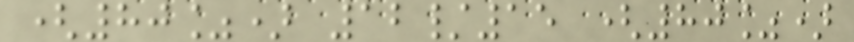(80%) 12/15 (80%)
